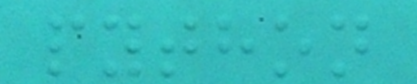python
